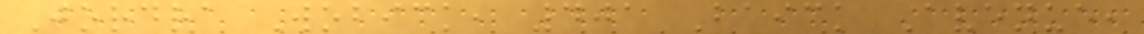Jordra Wobick, 401 Baick Avenue,
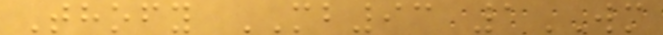Thofy MB93 1WM
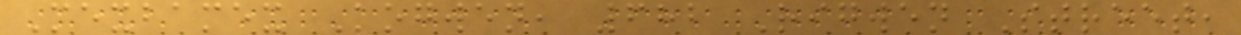Mexbamex Kogwen, 682 Rigwen Street,
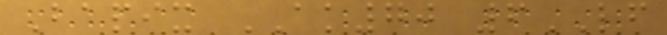Bapix AK70 6LF
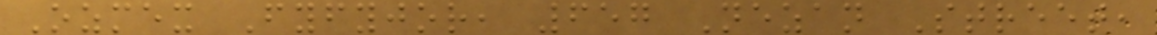Ozmex Fyfyjor, 657 Nezan Street,
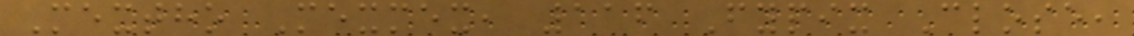Mextho Mexmex, 116 Fypix Close,
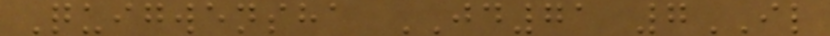Quigwensha JD71 7IL
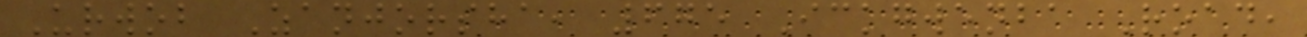Urwob Zanjorsha, 675 Ickgwenba Road,
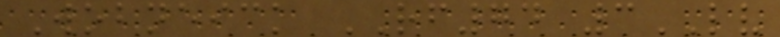Wobneick RF74 3LV
